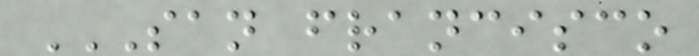SAN FRANCISCO
